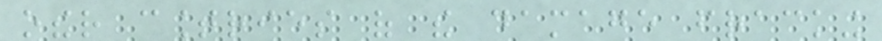other countries of the damage fracking
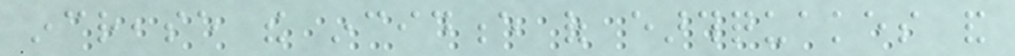increase the incidence of earthquakes and
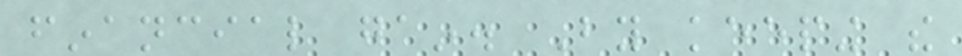financial gain. By keeping the
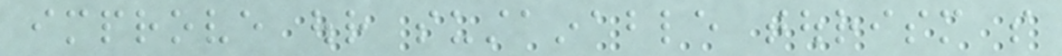improve our sustainable tourism so
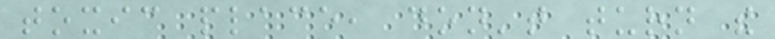toxic place, don't turn the
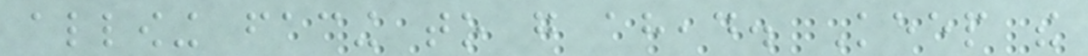allowing facing to go ahead. Keep the
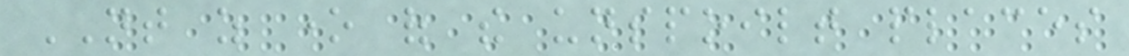NT as one of the unspoilt places
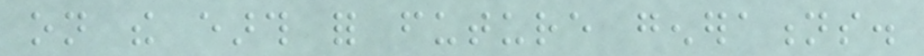on the earth for future generations.
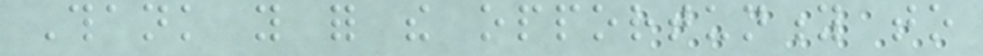Thank you for the opportunity to
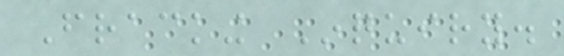Fracking Inquiry.
